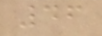46
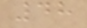48
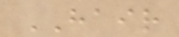HAIR
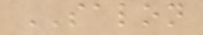SALON
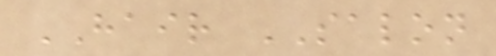HAIR SALON
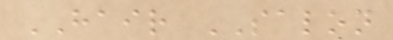HAIR SALON
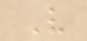V
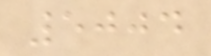5004
